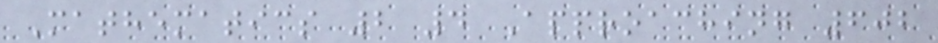Mathematics 2 4 Approaching 602
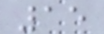15
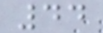44
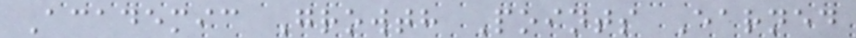Academic Growth Points Earned
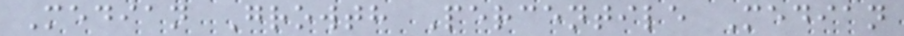Median Growth Percentile Median
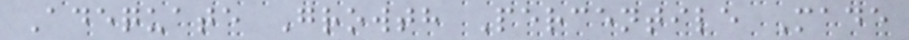Adequate Growth Percentile Made
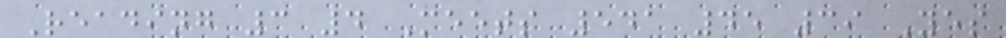Reading 3 4 Meets 541 45 39 Yes
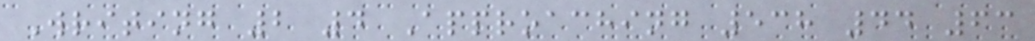Writing 2 4 Approaching 538 44 63
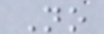No
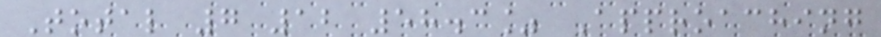Total 7 12 58.3% Approaching
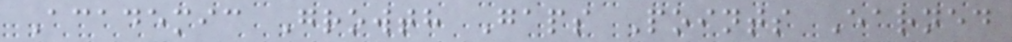Academic Growth Gaps Points Earned
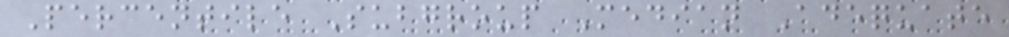Percentile Subgroup Median Adequate
